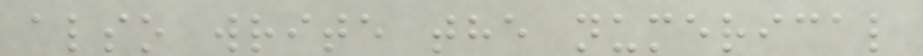also write the numerical
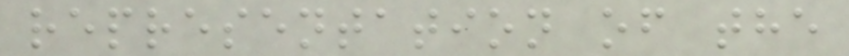representation of the
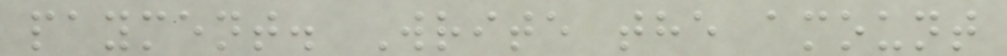payment. Write the amount
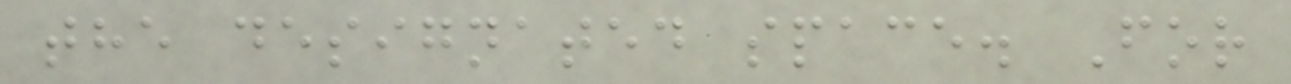the designated space. For
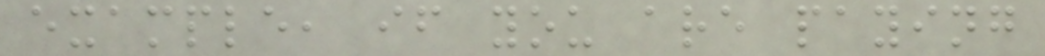example, if you are paying
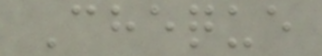Cheque
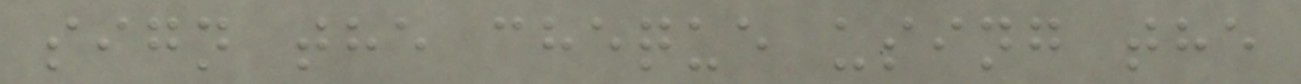sign the cheque using the
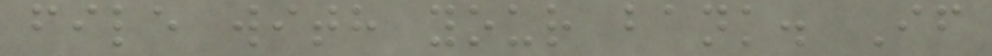file with your bank. If
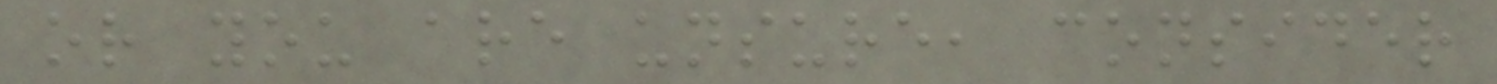or you are unsure, consider
